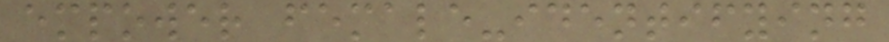empower female-identifying
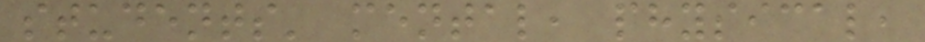students' mental, physical,
